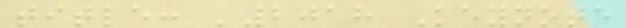title: '2018 Keynote
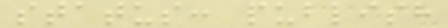status: publish
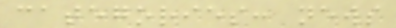categories: news
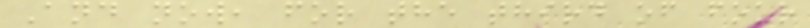And now, for the third of four
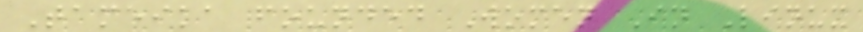Tameika founded Women In Linux
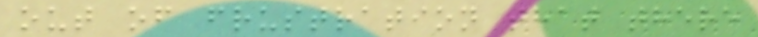out of frustration that there
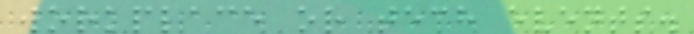workplace or tech events.
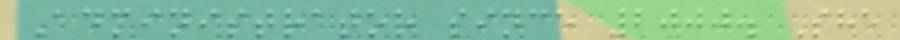Administrator since 2000. She
